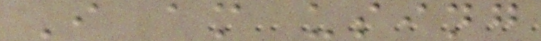I am using
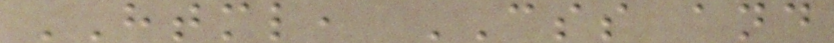HTML, CSS and
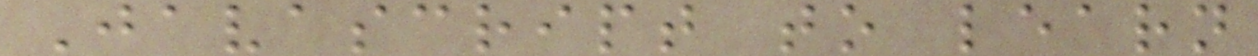Javascript to learn
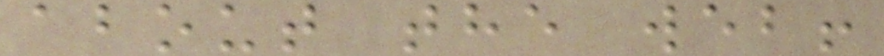about the web!
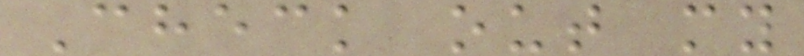Check out my
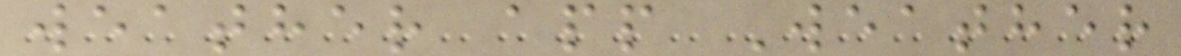weather app Weather
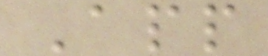App
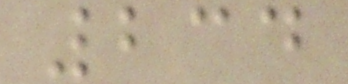234
